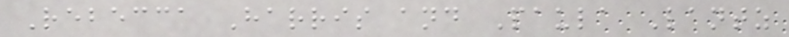Rebecca Harris and Paula Lantz
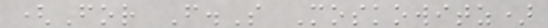(For F.S Moskowitz)
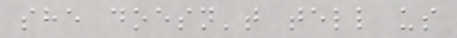she doesn't tell us
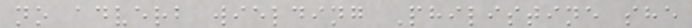no adverb wielding Philistine she
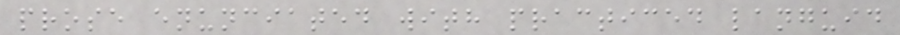prose enunciated with practiced languid
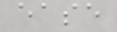ease
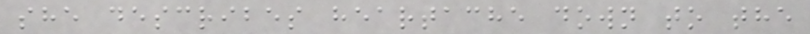she describes heartache down to the
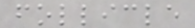follicle
